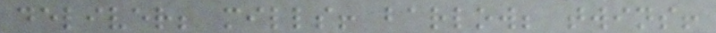deliver; mills! barlow; twins!
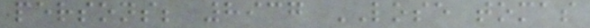persons; 8937 LOSE tomas
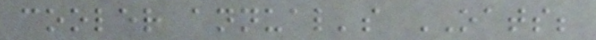cooler annual's OATS;
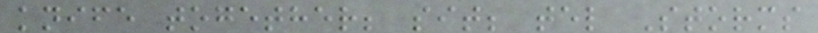knife together; sit; tel Storms
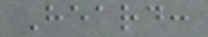Heard:
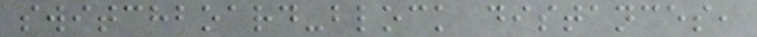switchboard-block distances,
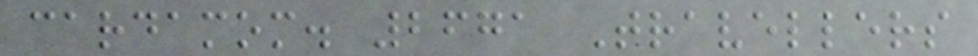cardamom. 2671 Travellers
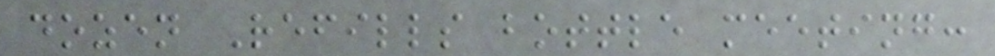dozen Refills bottle meeting:
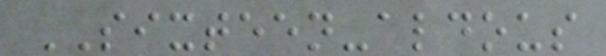SIXTEEN-aldous
